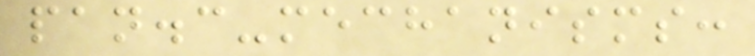pan.c-mechanisms:
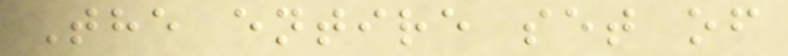The entire set of
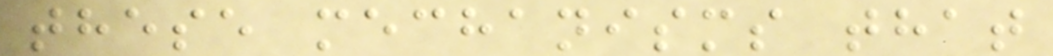these mechanisms that
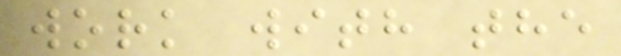work with the
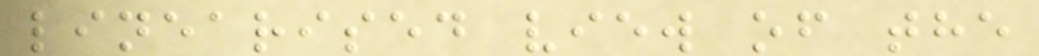linearised view of the
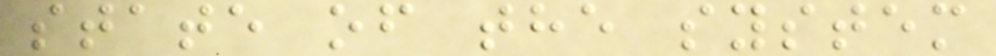state of the system
